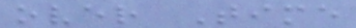over Time
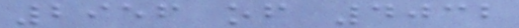2956 of 4032
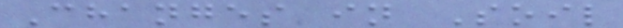Changes in Soil
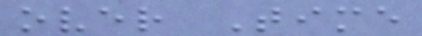over Time
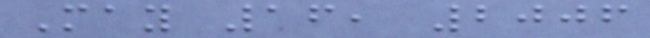May 16, 2006
